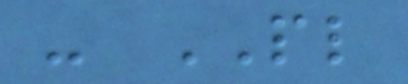- PL
